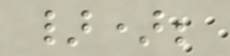});
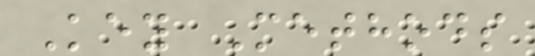Key Methods
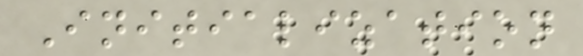Initialization
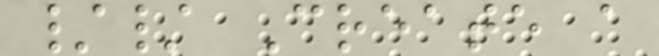// Create a
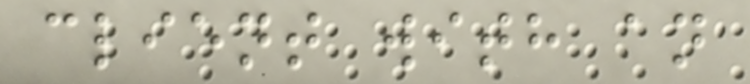client with an
